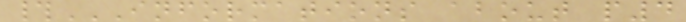#INFORMATIONS ABOUT P4
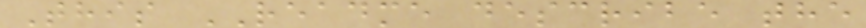This README describe the
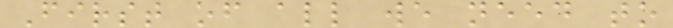First of all we need to
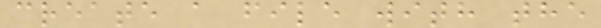create a file with the
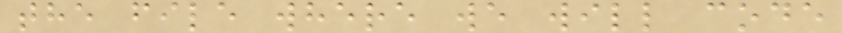the file where we will code
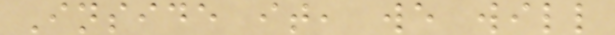Inside it, we will
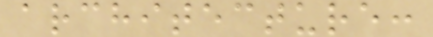architecture:
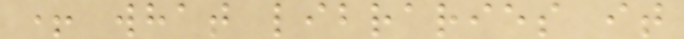+ what libraries it
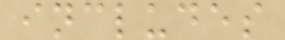includes
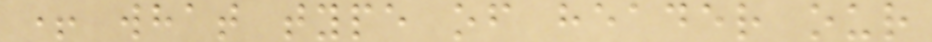+ what type of header our
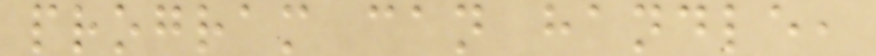program can handle,
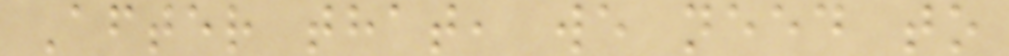After that, we need to
